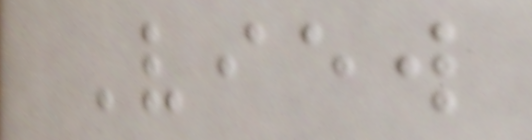View
